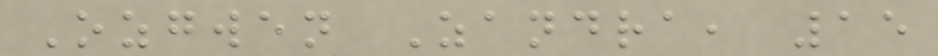Ozgwen Zandra, 15
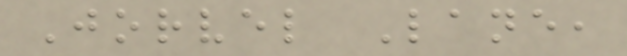Jorvel Lane,
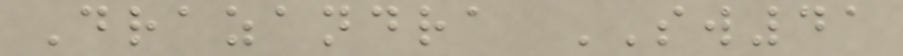Drazandra SW41
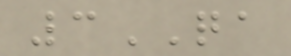3QA
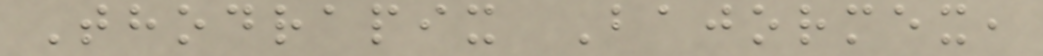Thodrapix Bajormex,
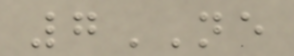7NE
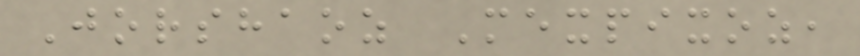Jorshaoz Mexpixoz,
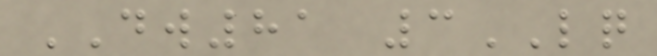DW81 3LQ
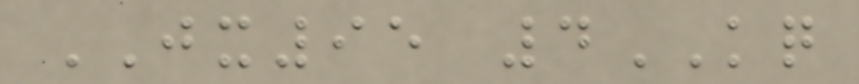JX95 4KQ
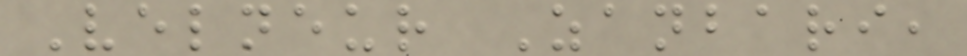Velneur Zanbari,
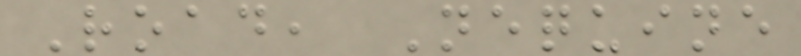Road, Nequine
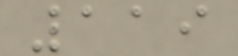119
